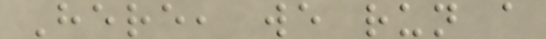Here, we run a
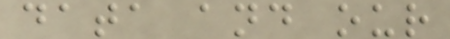data and our
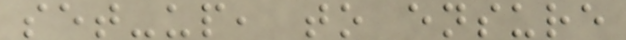set-up, to ensure
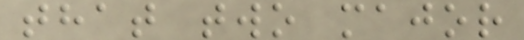that two major
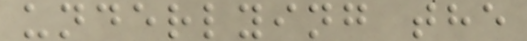underlying the
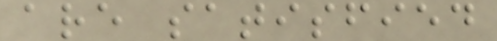are satisfied
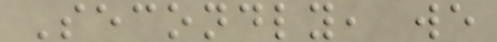Secondly, we
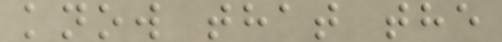know that the
